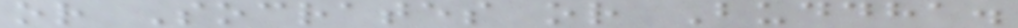or Socrates or Buddha.
